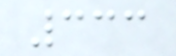333
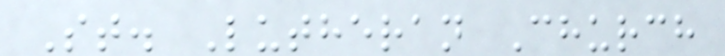St. Lutheran Church
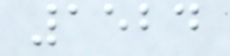1524
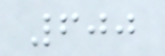600
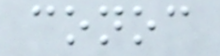conoc
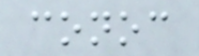conoc
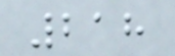218
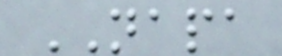NAPA
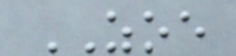ZOE
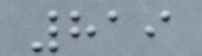819
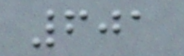601
